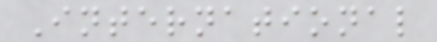International
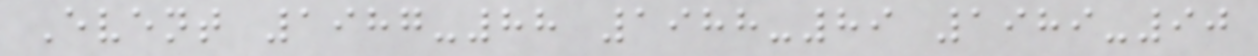Event 1987-88 1988-89 1989-90
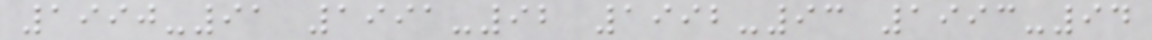1990-91 1991-92 1992-93 1993-94
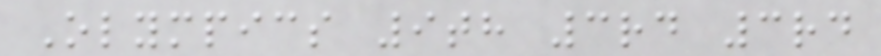Olympics 9th 3rd 3rd
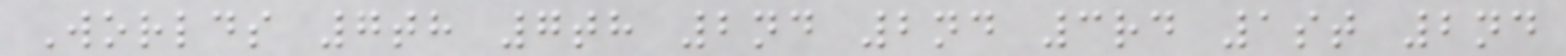Worlds 7th 7th 2nd 2nd 3rd 1st 2nd
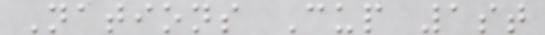Nations Cup 1st
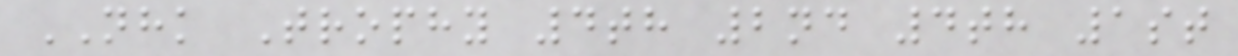NHK Trophy 4th 2nd 4th 1st
